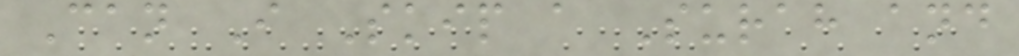Can I Skip a Surah and
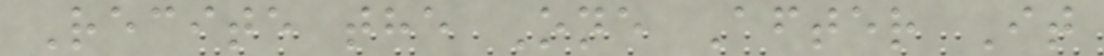Recite the One After It
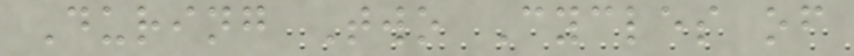During Two Cycles of
